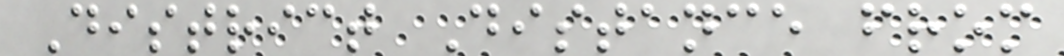District Distance from
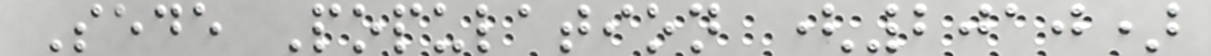Sede Population (2010)
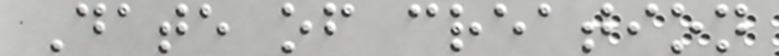Date of creation
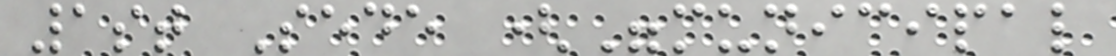1st Sede ("municipal
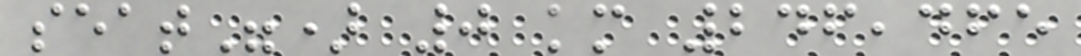seat") 0 km 246,465
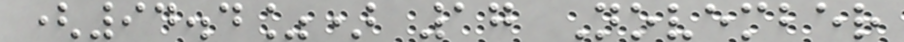(94.4%) 17 November
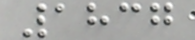1837
